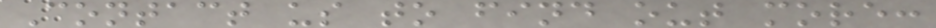Contact us to find out more:
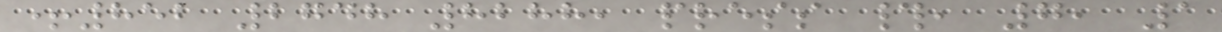+852 2748 8288, press #, 7, 1
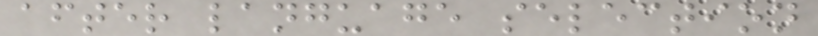after language selection
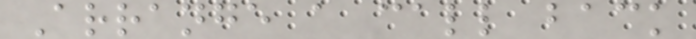Arrange a call back
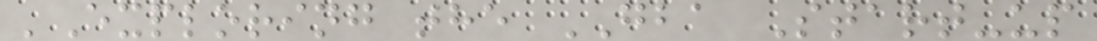'Exploring the GBA Start-up
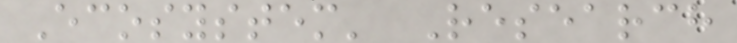Ecosystem' Research
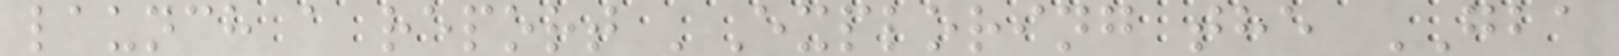launch a report 'Exploring the GBA
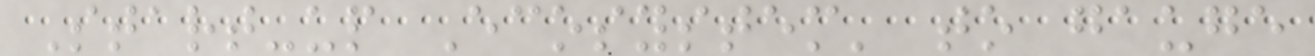Start-up Ecosystem' to gauge
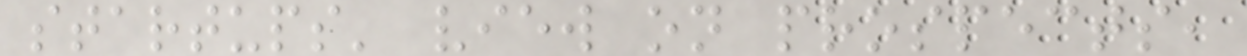startups' view on prospects,
